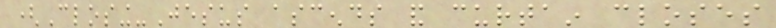(Closing-Jesus ascends and curtain closes
